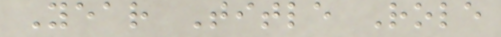Year Title Role
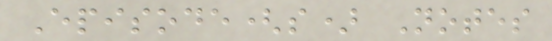Episode(s) Notes
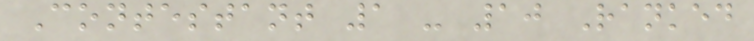Contestant 1 - 10 Ranked
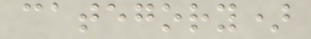category)
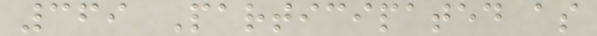369 Participated as
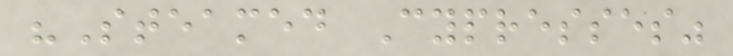"Steamed Cypresses"
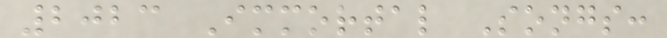2023 Immortal Songs:
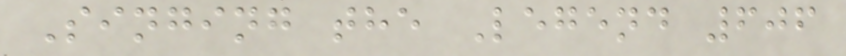Singing the Legend 606
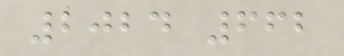2024 662
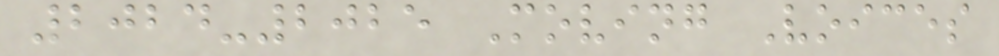2024-2025 Moving Voices
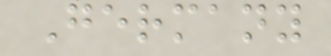Germany
